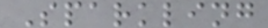Sparkling
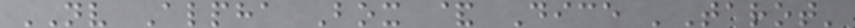NV Alpha Box & Dice 'Tarot'
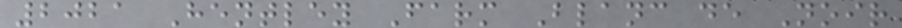2021 Hentley Farm Blanc de Noir
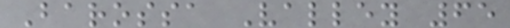Barossa Valley 65
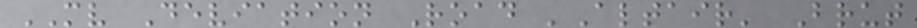MV Deviation Road 'Altair' Brut
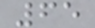65
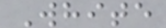White
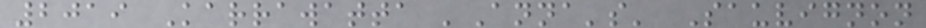2019 Karrawatta 'Anna's' Sauvignon
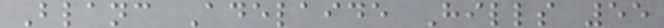Blanc Adelaide Hills 55
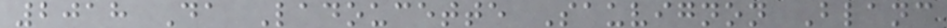2018 Da Ladoucette Sauvignon Blanc
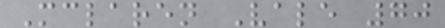Mclaren Vale 70
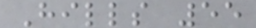Hills 55
